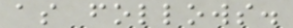as follows.
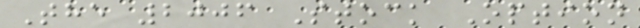The 2006 Stock Option
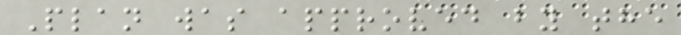Plan was approved by the
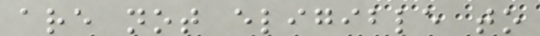are not eligible to
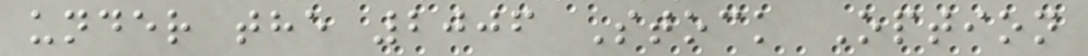under the 2006 Stock Option
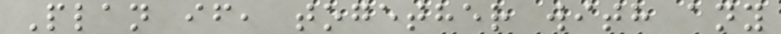Plan if, together with any
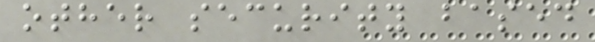other security based
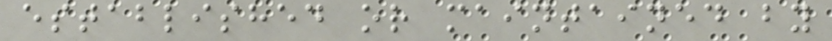established or maintained by
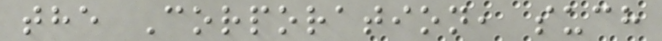the Corporation, such
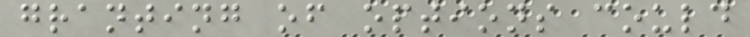granting of options could
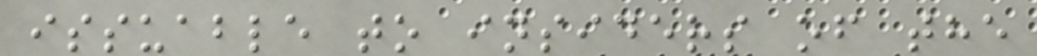issuable to insiders of the
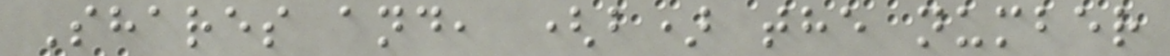Shares and, (b) the number
